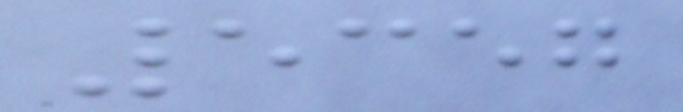5357
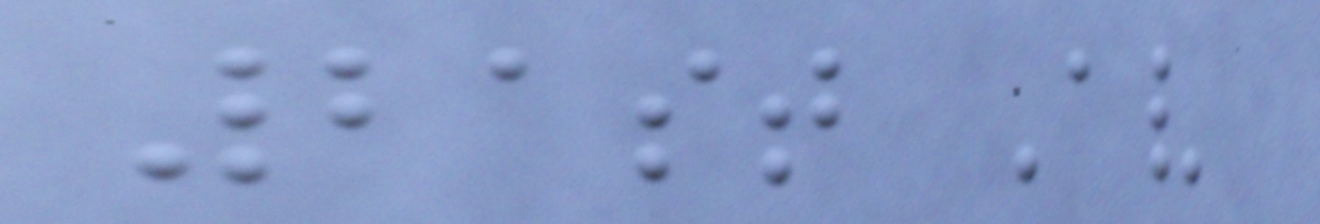21st Av
